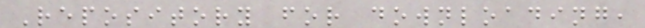Repository for downloading,
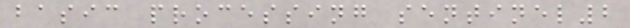basic processing sentinel2
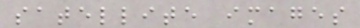satellite images
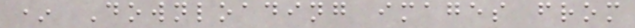* Downloading images from
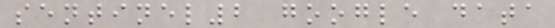sentinel2 google data
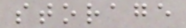storage
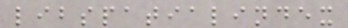libspatialindex
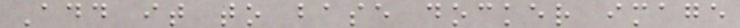Add it to base docker image
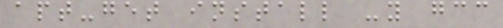apt-get install -y gcc
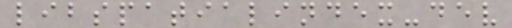libspatialindex-dev
